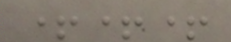+++
